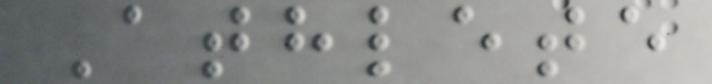Athlete
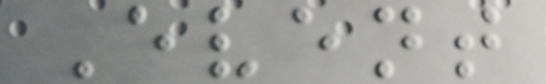Event
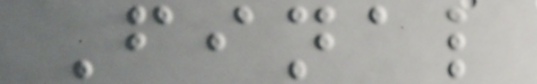Final
